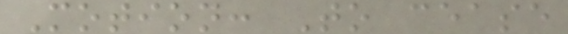Motion: To cease
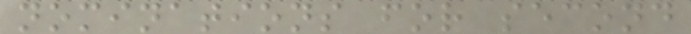nominations for second
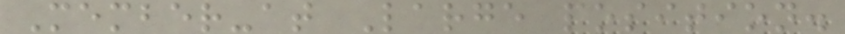Member-at Large position.
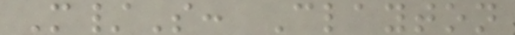M/S: Clayton
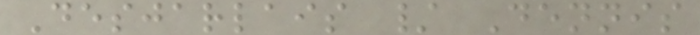Desjarlais / Dennis
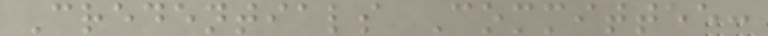Credentials Committee:
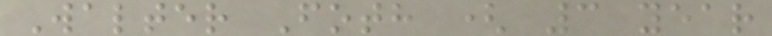Walter Foth ( 3 year
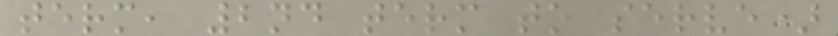term, 2nd term to serve)
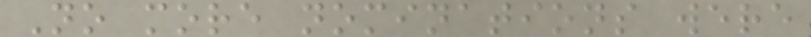No more nominations were
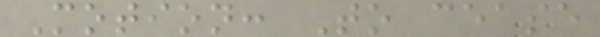Motion: To cease
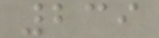239
